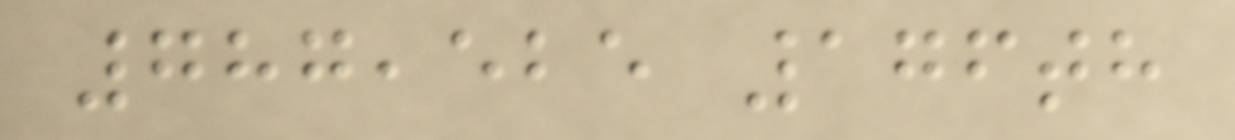787,525 176th
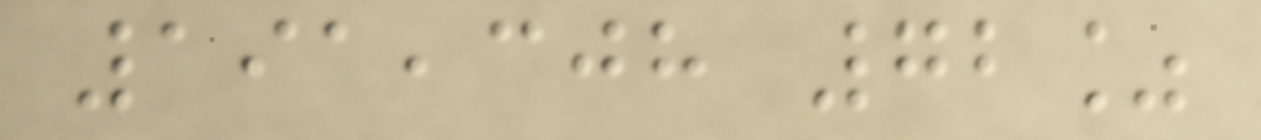191,308 72%
